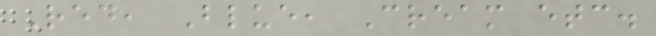Red, Blue, Cream etc.
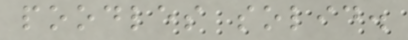poodles solid.
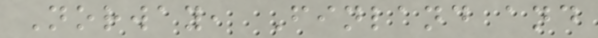Norway, Finland and
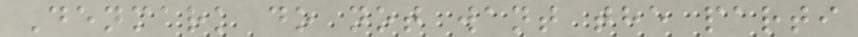Denmark do not want the parti
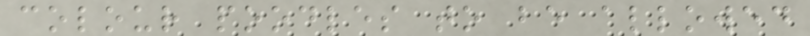colour poodles to be allowed
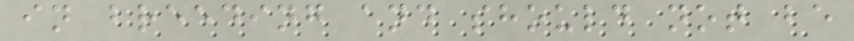in breeding and should not be
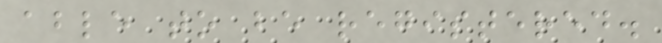able to be registered.
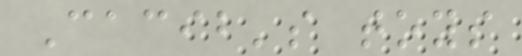Cacib's toys
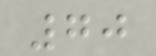70
